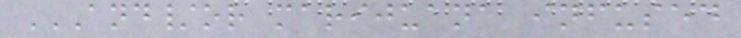AND/OR MARIJUANA INFUSED
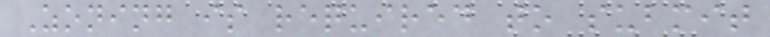Zoning is required to submit
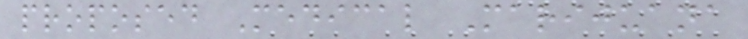proposed Medical Marijuana
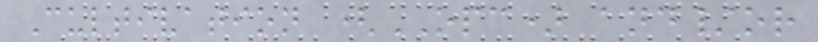Cultivation (OPC) and/or
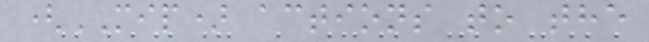(MIP) actions to the
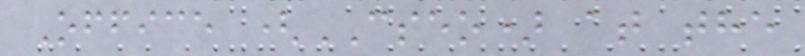Office (CSEO) at the
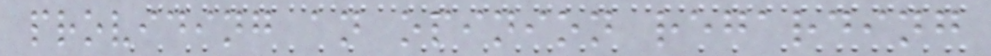providing an opinion regarding
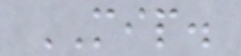MIP.
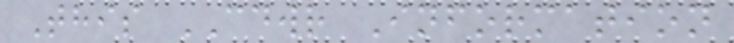This CDWR Information
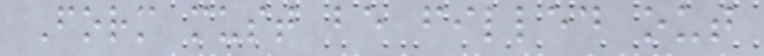Form must be filled out
